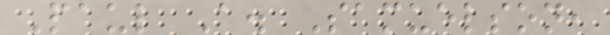Paul A. Samuelson,
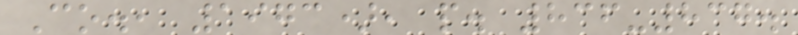Co., 1973), p. 836-837.
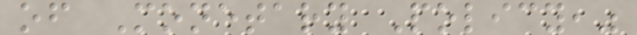of Monetary Policy,"
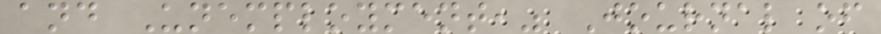and Unemployment," Journal of
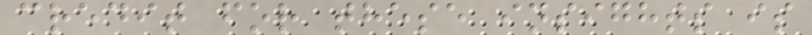credit for these insights is
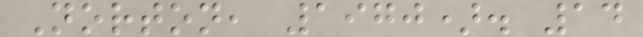Norton, 1970). 14
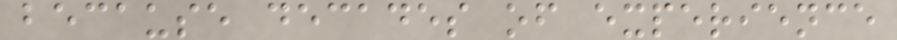because decades of experience
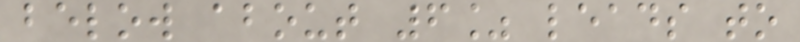below about 6% leads to
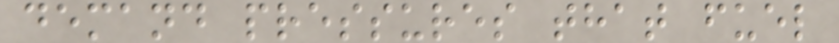demand pressures that fuel
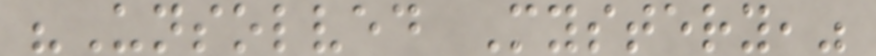"Unsolved Mystery,"
